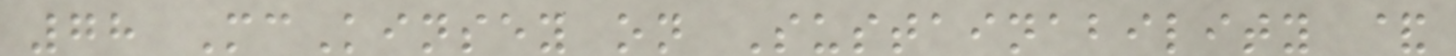78 McKinsey on Sustainability &
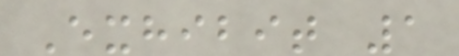Exhibit 1
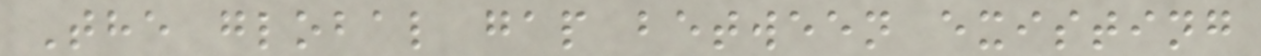The global gap between existing
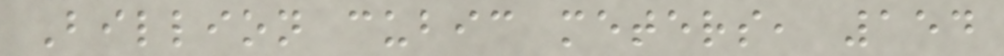Billion cubic meters, 154
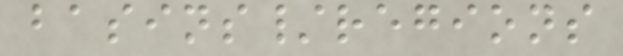basins/regions
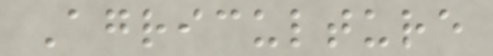Agriculture
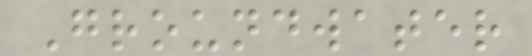Groundwater
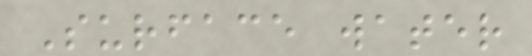Surface water
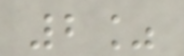2%
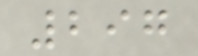297
